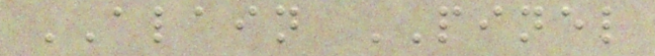ALAIN PINEL
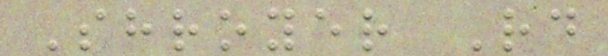Shroyer Rd
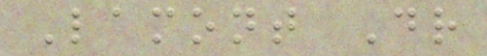Lamont Dr
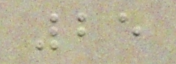25
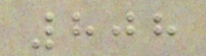808
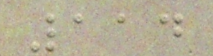114
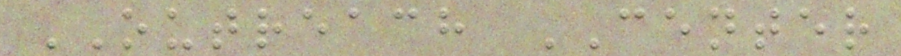OUTREACH CENTER
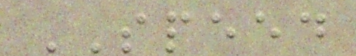SPEED
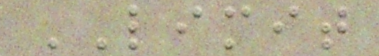LIMIT
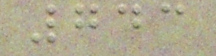743
